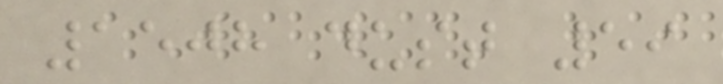1508 dust 59
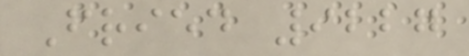Fried 9227
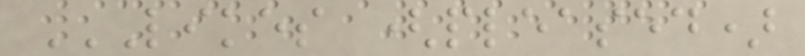LIKES (PLEASED)
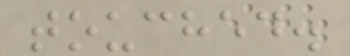touched.
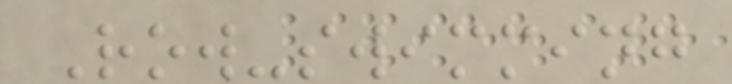Row-swimming
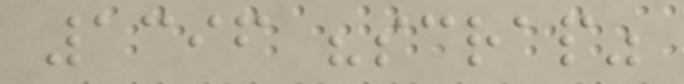1396 "scrap"
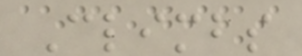Climbs
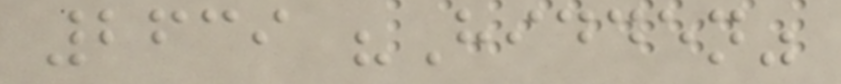2639 "Hidden"
